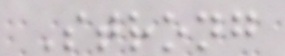Strong
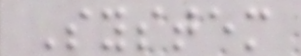System
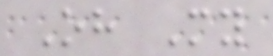Oh My
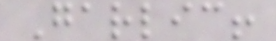Garlic!
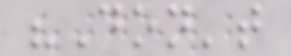"Don't
